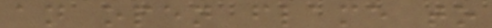an open flame to
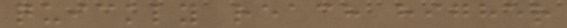quickly reach higher
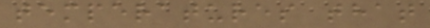temperatures that
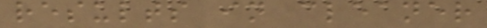results in cleaner
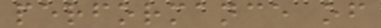performance of
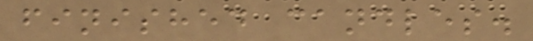finished candles.
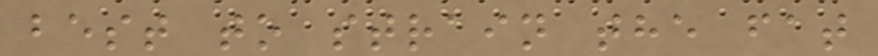best to strain the fat
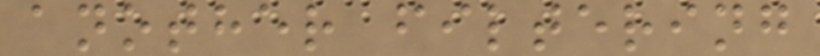another filtering
